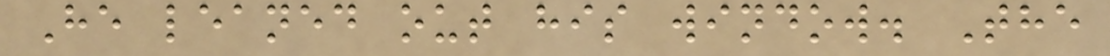He leaned out his window. The
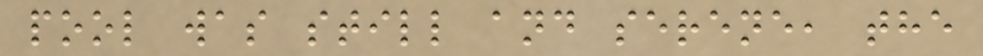pool was still and serene, the
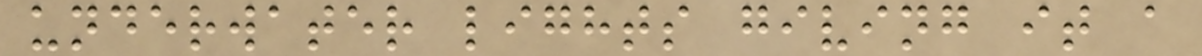underwater lights giving it a
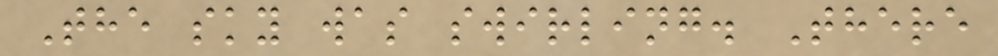The sky was swirling. There
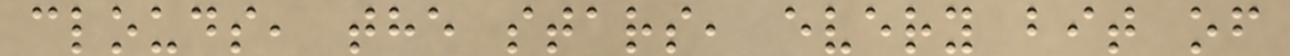clouds, the stars, every bit of
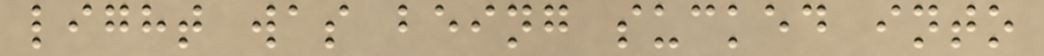light was being sucked into
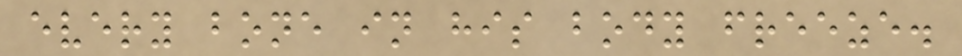every bone in his body freeze.
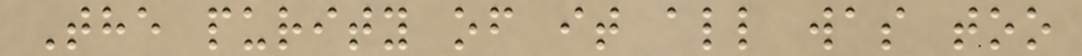The purity of it all was too
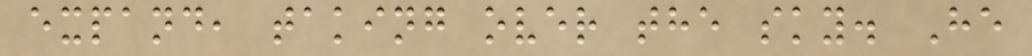expand, taking over the sky. He
